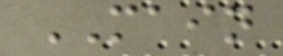MAIN
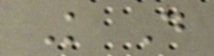K D
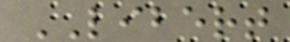LIBERT
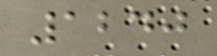1240
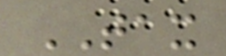TAX
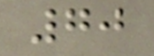70
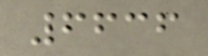6636
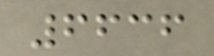6636
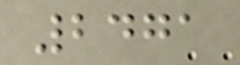2471
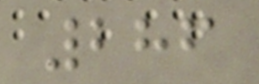286
